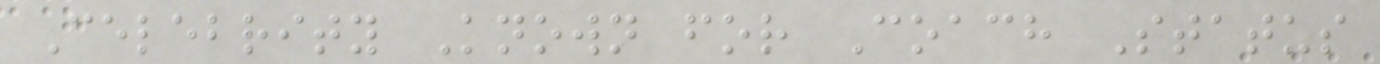Celebrity Known for Coach Status
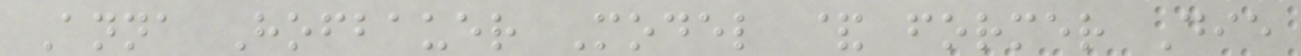Anna Hofbauer Model & former Die
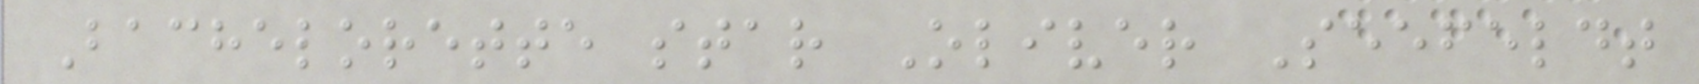Bachelorette star Oliver Seefeldt
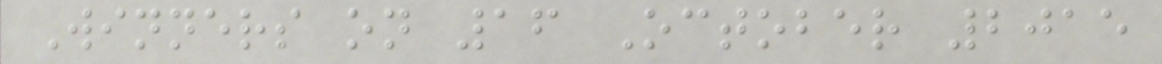Winners on 16 October 2015
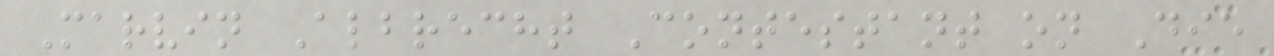Marvin Albrecht Contestant on Die
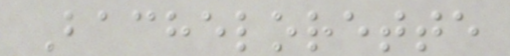Bachelorette
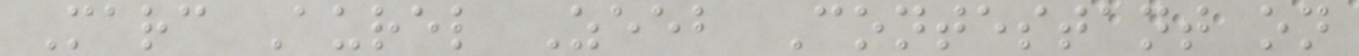Marc Aurel Zeeb Contestant on
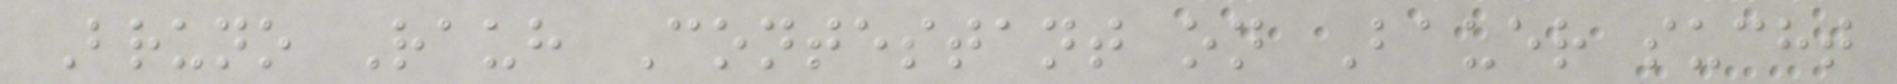Bruno Rauh Contestant on Bauer sucht
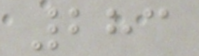283
